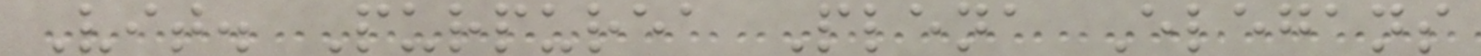Vit. Purpurea Plena Elegans
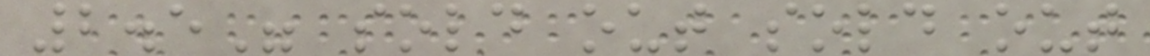2.5" sold out sold out
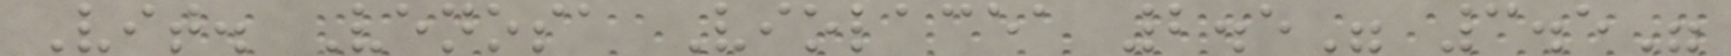Vit. Venosa Violacea 2.5" 3.5"
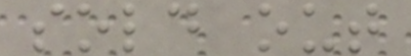sold out
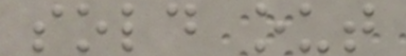sold out
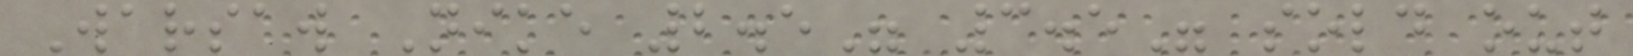Warsaw Nike 2.5" 3.5" sold out
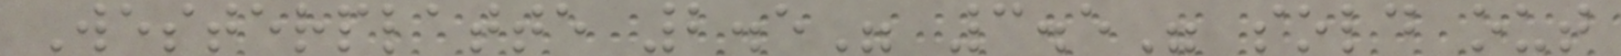Westerplatte 2.5" 3.5" sold out
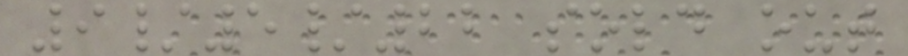9/5/22 sold out
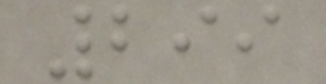299
